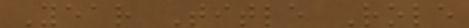Year Title Role
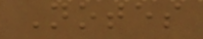Notes
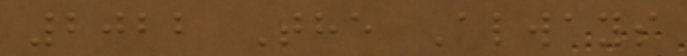2022 The Always
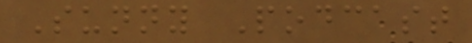Sunny Podcast
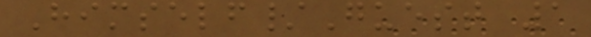Himself/Guest 1
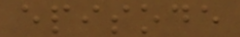episode
